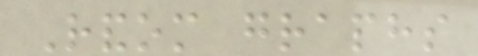Random graphs
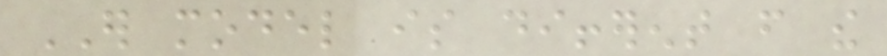ER model is different from the
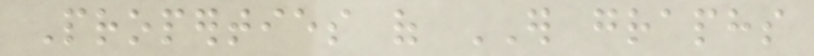Properties of ER graphs
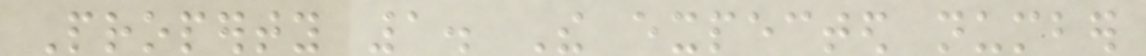Property 1. The expected number
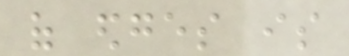of edges is
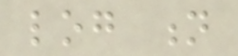log n
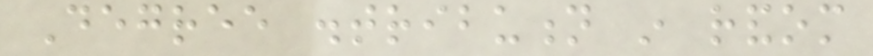Degree distribution in random
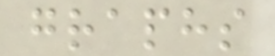graphs
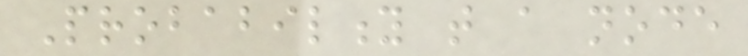Probability that a node
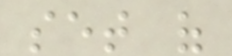set of
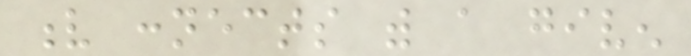v connects with a given
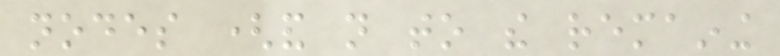nodes (and not to the remaining
